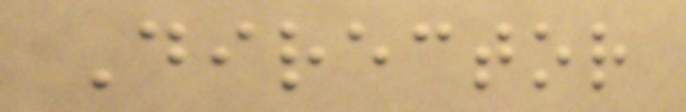Director
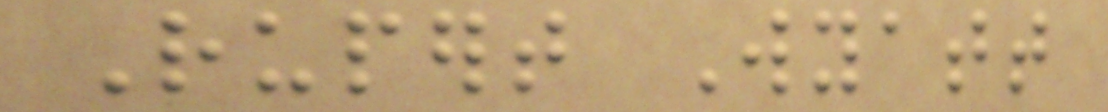Rupert Wyatt
